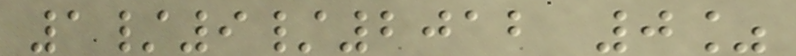1/9/2012 0%
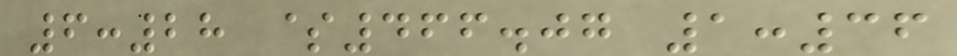6:28 $466.07 1:36
